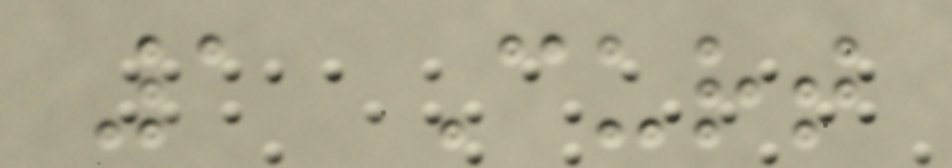1 Curt
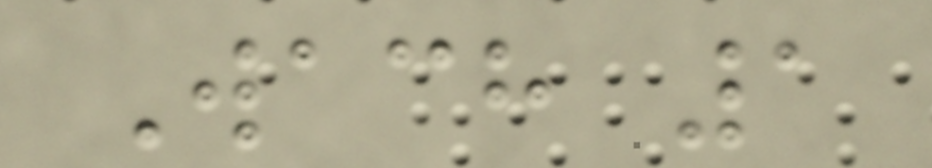Wach 1
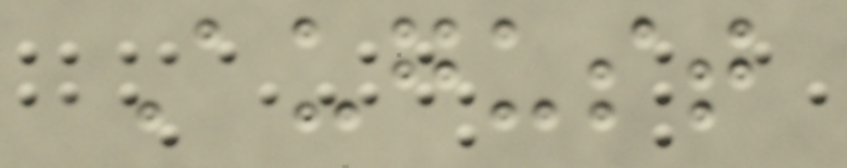August
